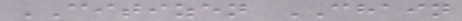CITIZEN CHAIN
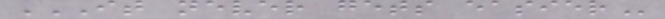IT NEVER GETS EASIER
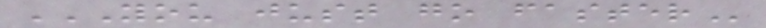YOU JUST GO FASTER
